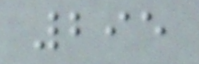295
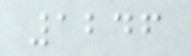1246
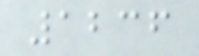1236
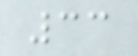33
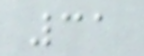31
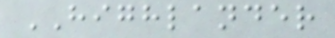HIGHLANDER
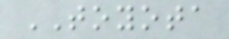TOYOTA
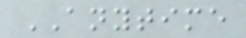ANYTIME
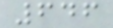646
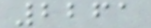2261
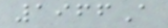1966A
